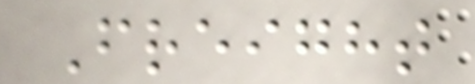Freight
